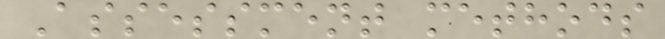Assessment methods
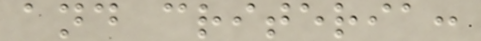and criteria:
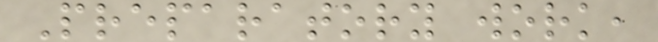Preparatory work,
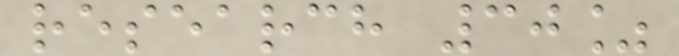research 30%
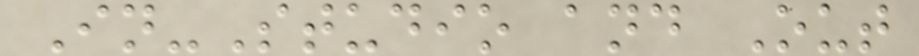In-Studio and Out
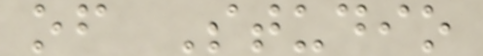of Studio
